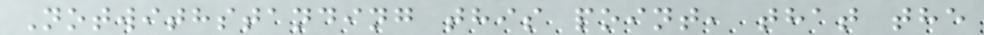Notwithstanding this point, that the
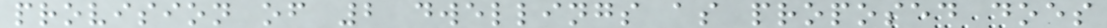provision of 2 dwellings as proposed does
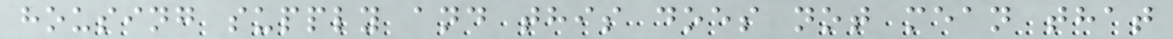housing supply and this does not mean that
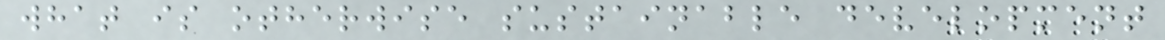what is otherwise sustainable development
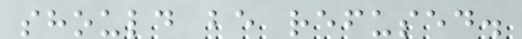should be refused.
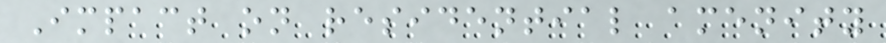Impact on residential amenity
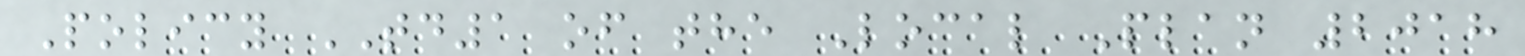Policy TD1 of the Local Plan 2018
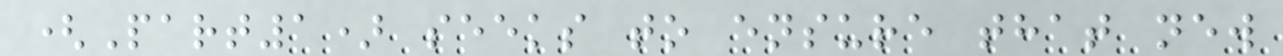(Part1) seeks to ensure that new
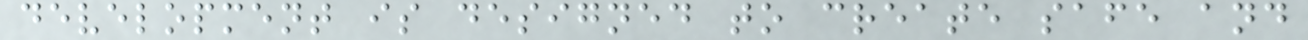development is designed to create safe and
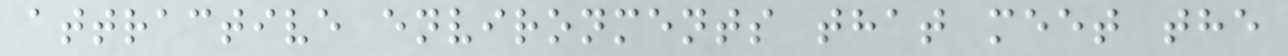attractive environments that meet the
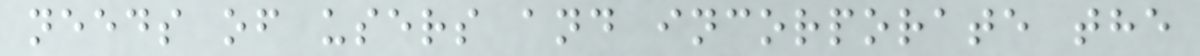needs of users and incorporate the
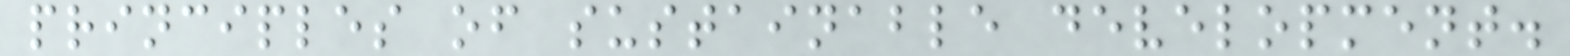principles of sustainable development.
